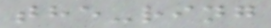the-ring
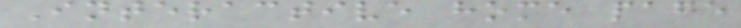Interactive home page
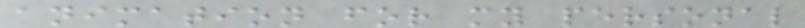animation for my personal
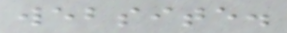website.
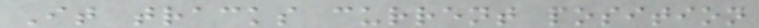It tracks current position
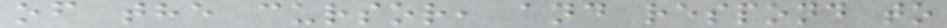of the cursor, and respond to
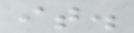it.
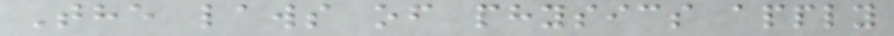The laws of physics apply
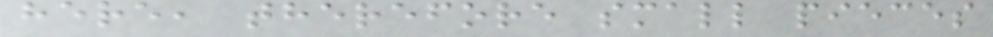here, therefore small pieces
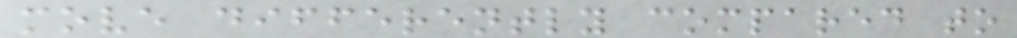move differently compared to
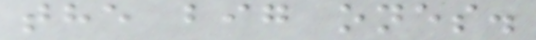the big ones.
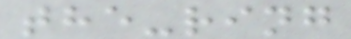the-ring
